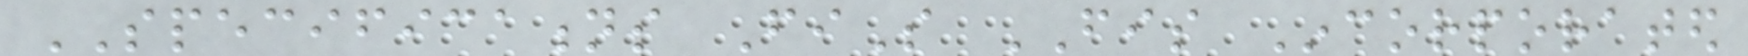SPECIFICATIONS FiS FIS Incorporated
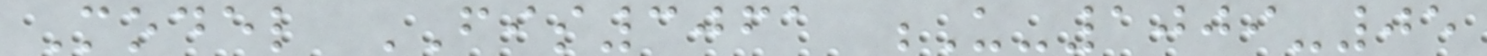Model FIS3061 U-1009-05
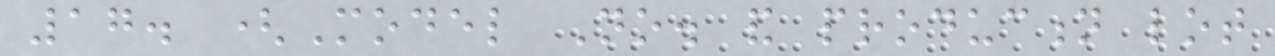17. (Model No. and production lot
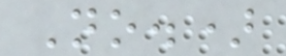No.)
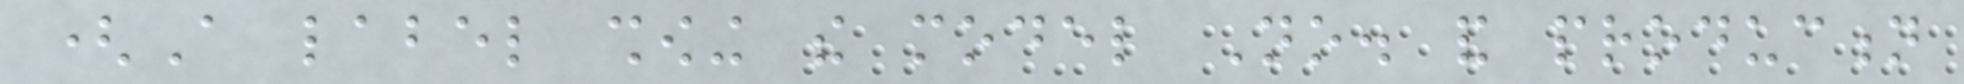(A label showing the model No. and production
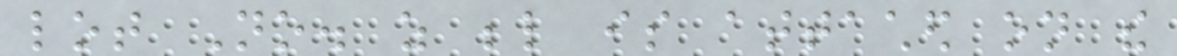lot No. as below is attached on the
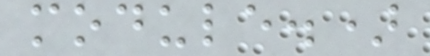module.)
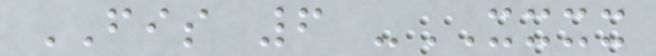FIS 6 -XXXX
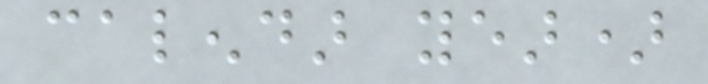calendar year)
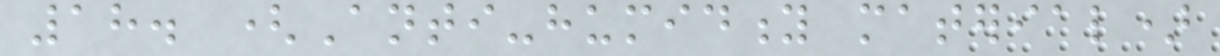18. (Anti-humidity material)
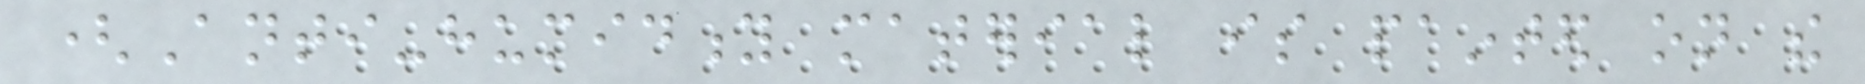(Anti-humidity material is painted on the
